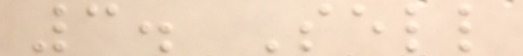3. Sell
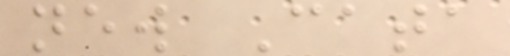new Cata
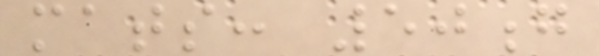mats: 50g
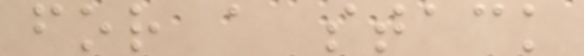for a stack
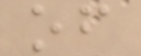of
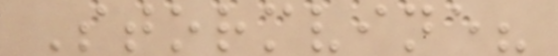Stormvine?
